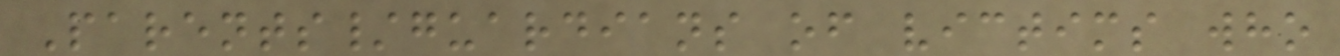Parents/guardians of victims who
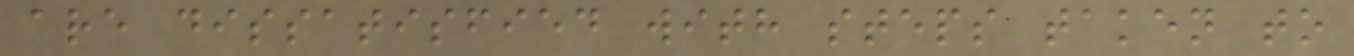are dissatisfied with steps taken to
